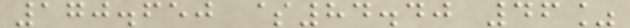170.650 $84.40 46%
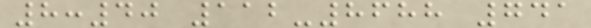8:40 112-8688 741
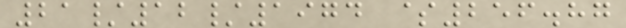21/12/1974 $256.87
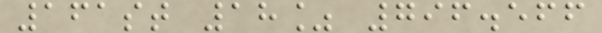161st 18% 796.566
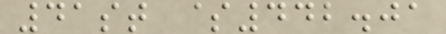41st $442.01
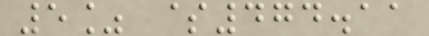5% $474.11
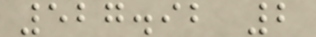527.92 2
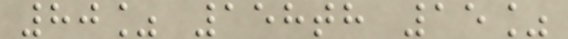80% 158th 15%
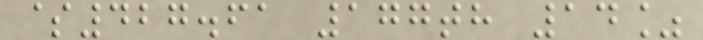$427.61 177th 14%
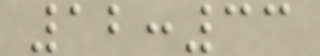12:33
